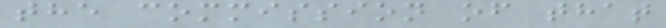the commission of that
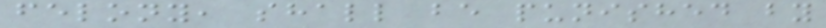felony, shall be punished by
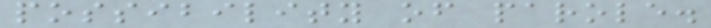possibility of parole.
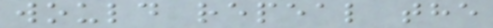would repeal the
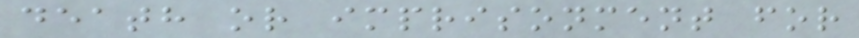death or imprisonment for
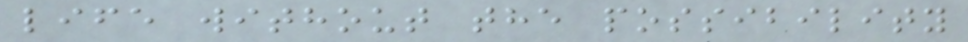life without the possibility
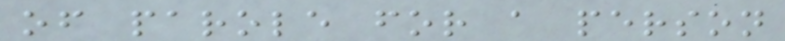of parole for a person
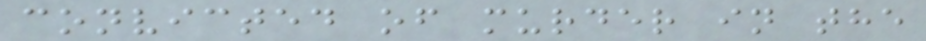convicted of murder in the
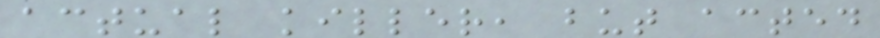actual killer, but acted
